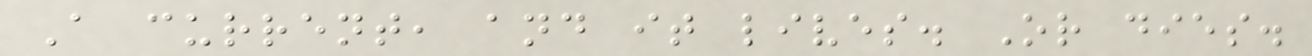A current, and it lives. Or dies.
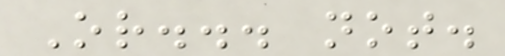Or... not.
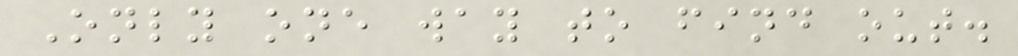Only one way to find out.
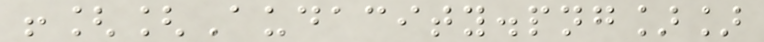![[Audacity.png]]
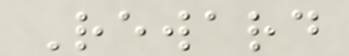Reward
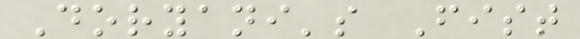Doryani's Fist
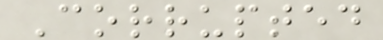Corrupted
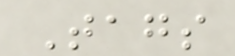Tags
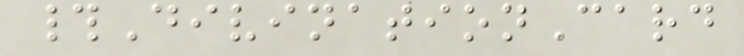#DivinationCard
